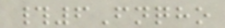#6Fnqho
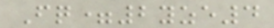Fq=2yze4
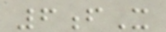6fX
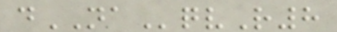dNAqvR8
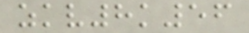zkv8k56
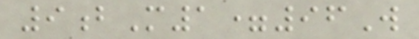9bM1=96W
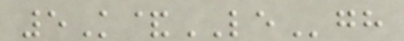5K&LEgh
